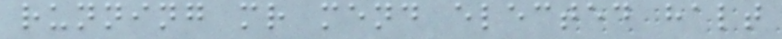running mr mend elected halt
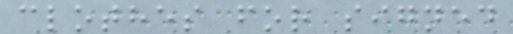clothes for signed
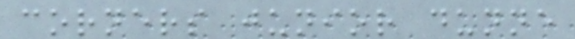corners junior dunne
